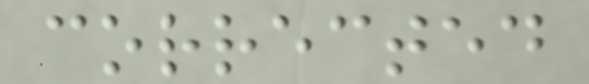corrected
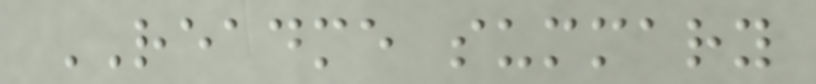README summary
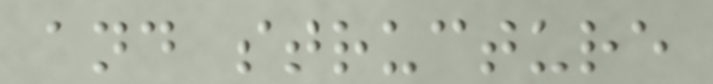and structure
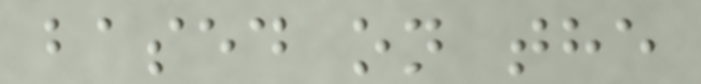based on the
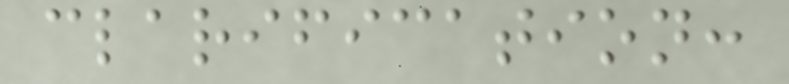clarification:
